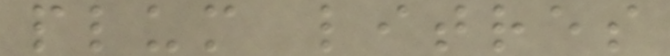plum litres
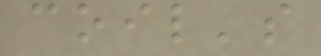coil's
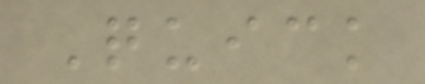Quick
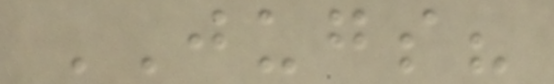JUGS?
